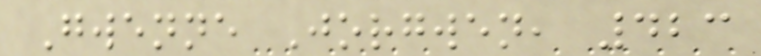Gwenne Jorgwen, 423
